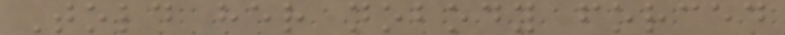Told her nobody forced
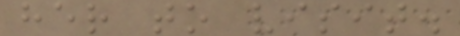her to visit.
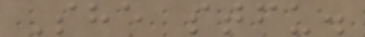She stfu.
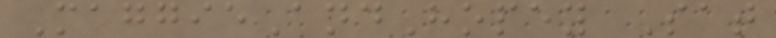MaggieAndHopey Sat
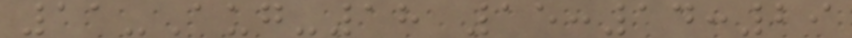11-Aug-18 15:14:29
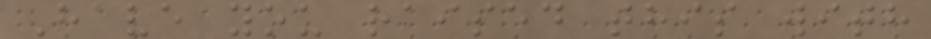Have you raised this with
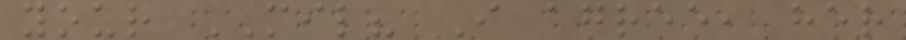your MIL? I agree, her
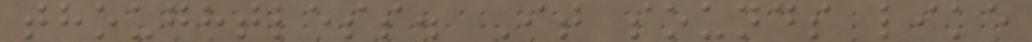thoughtless. It sounds like
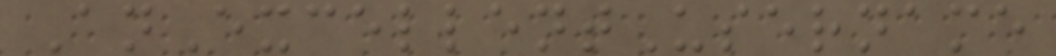AnExcellentUsername
